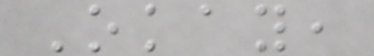Okay,
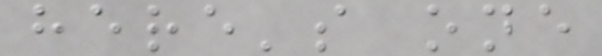here's one
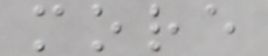more
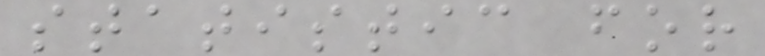statistic for
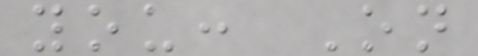you: On
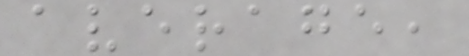average,
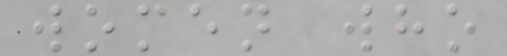women who
